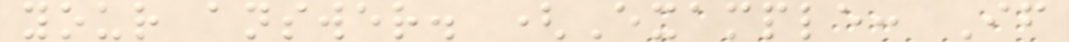your answer. (Example: If
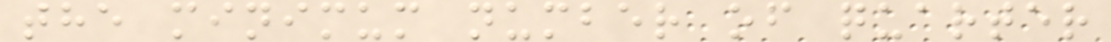the minimum number of quarter
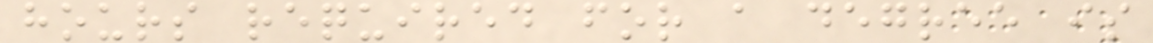hours required for a degree is
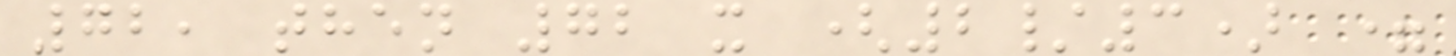72, then 72 x (2/3) =
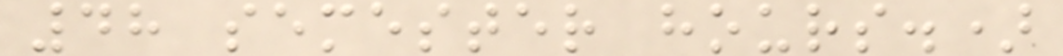48 semester hours.)
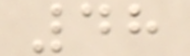48
